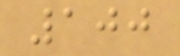100
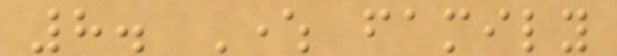8. Where family
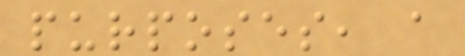purposes, a
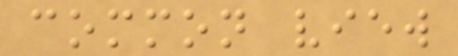common view
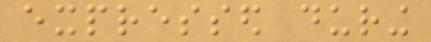expressed during
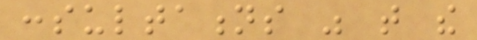consultations was that the
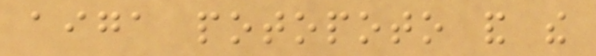aiga potopoto and the
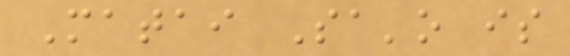Matai Sa'o is
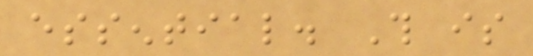essential. This is
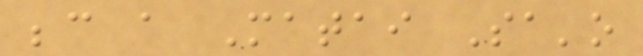because a Matai Sa'o
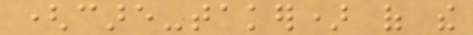(care-taker) of the
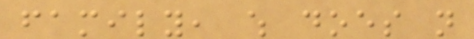family, which does not
